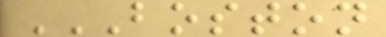BOSTON
